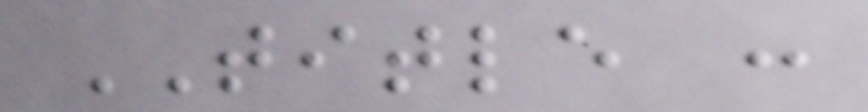TITLE :
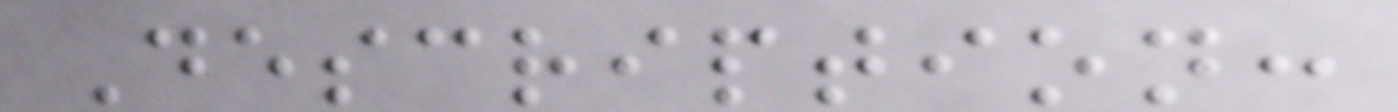Description:
